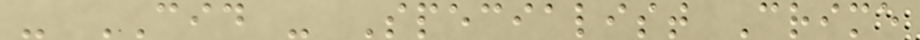- CID - Specialist Crime
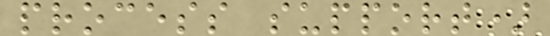process support)
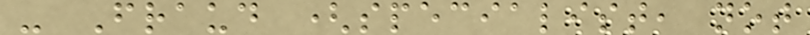- Fraud (specialist, not
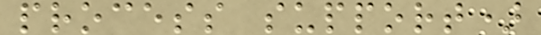process support)
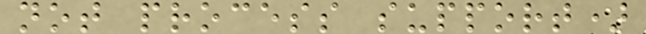not process support)
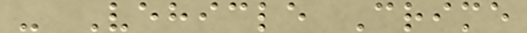- Vehicle Crime
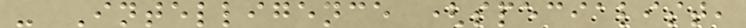- Intelligence (specialist,
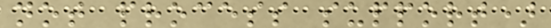not process support)
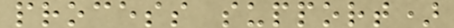process support)
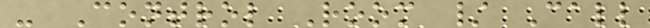- Control Room / Call
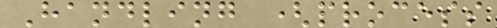Handling (process
